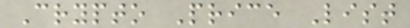Crypto Price List
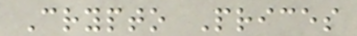Crypto Prices
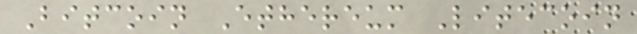Bitcoin Ethereum Litecoin
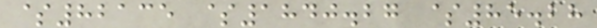$82135 $1840.27 $85.28
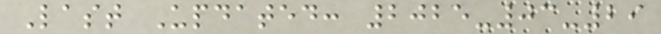Last Updated: 2025-03-29
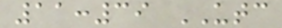11:39 UTC
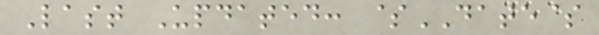Last Updated: $DATE$
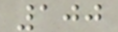100
